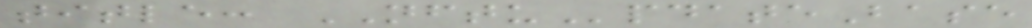title: NFTUpdateBase
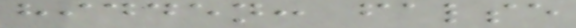hidden: false
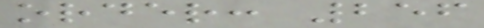order: 256
